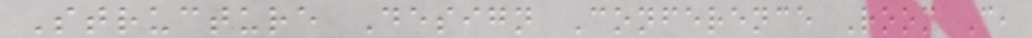Structure Design Conference Room C,
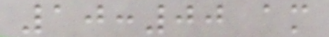10:00 am
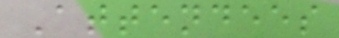Attendees
